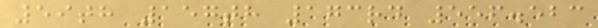59th 157th 173rd 556.523
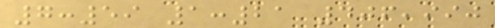7:59 1:21 406,990
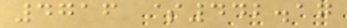4716 $442.17
